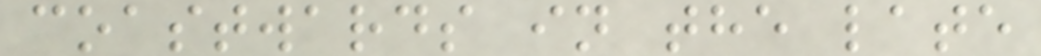coastwards in the late
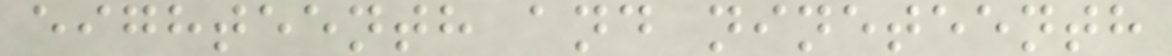eighteenth and nineteenth
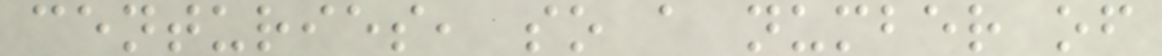centuries, so a number of
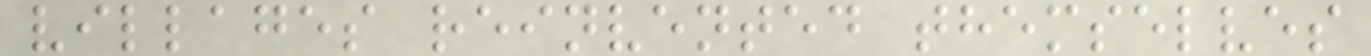villages reinvented themselves
